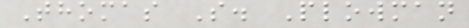Thomas S. Plowman
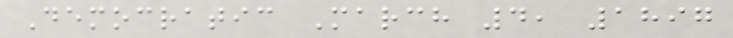Democratic March 4, 1897
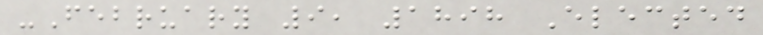-February 9, 1898 Elected
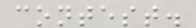contest.
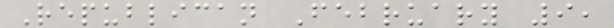Republican February 9,
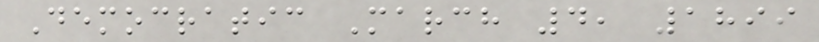Democratic March 4, 1899
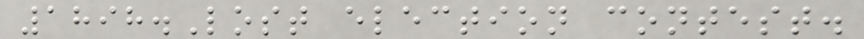1898.Lost election contest.
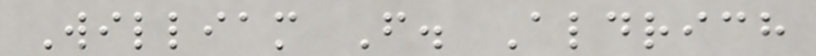William F. Aldrich
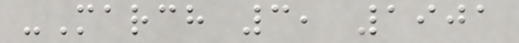-March 3, 1901
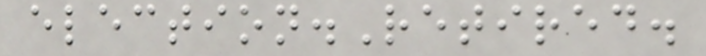election.Retired.
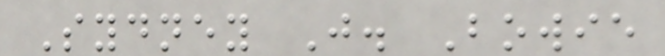Sydney J. Bowie
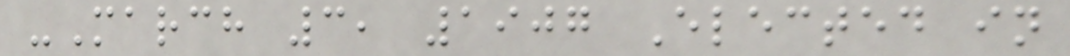-March 3, 1907 Elected in
